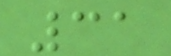31
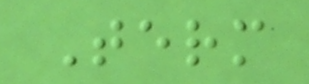Term
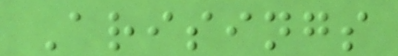Arisings
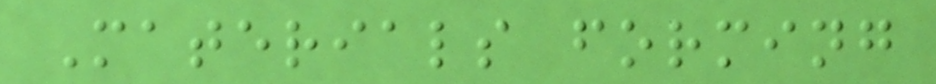Materials forming
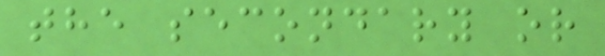the secondary or
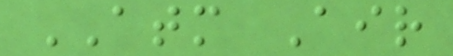ATM Air
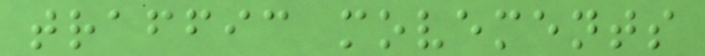traffic movements
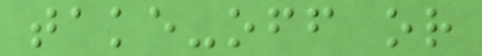take-off or
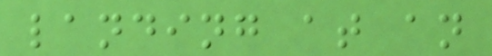landing at an
